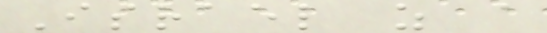Israel as a
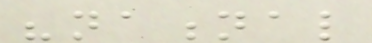"national
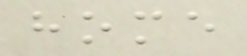home
